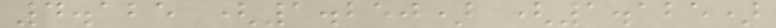4.125 (1.250) (1.125)
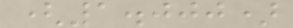(1.000)
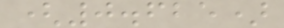(0.625)
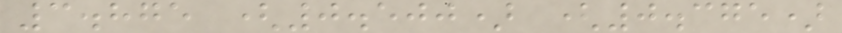3.875 (0.500) (0.375)
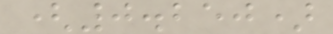(0.250)
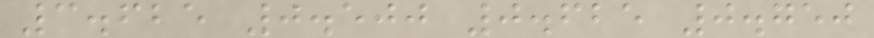3.625 0.500 0.625 0.750
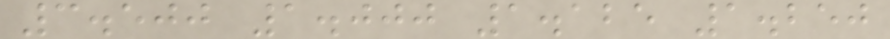3.500 1.000 1.125 1.250
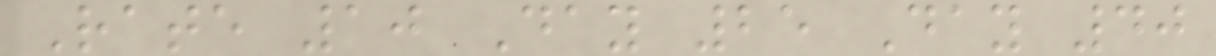Rate 10 Day 25 Day 40
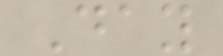Day
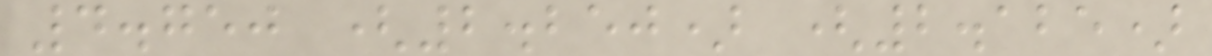4.750 (2.250) (2.125)
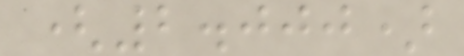(2.000)
